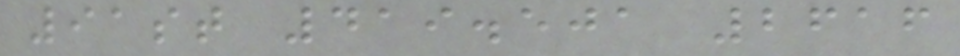91st 419.501 2616
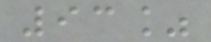93%
